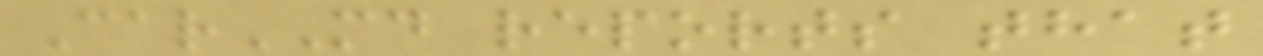CarMD reports that
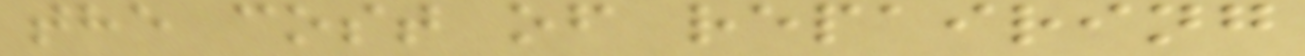the cost of repairing
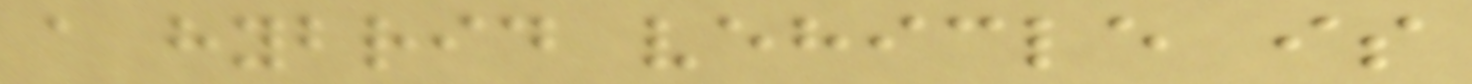a hybrid vehicle is
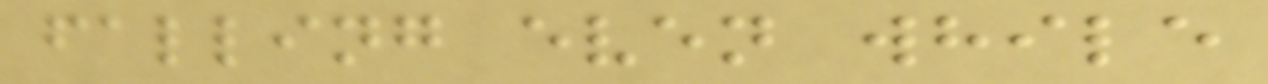falling even while
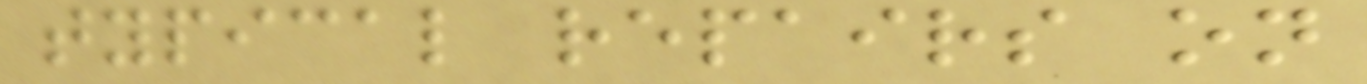typical repairs on
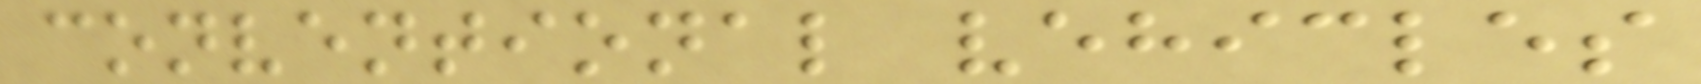conventional vehicles
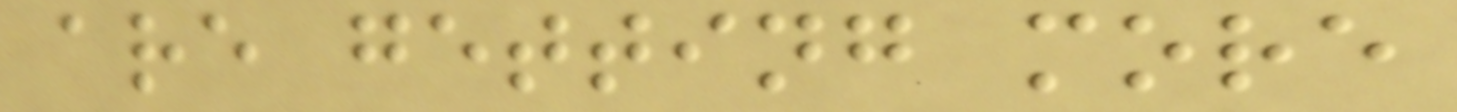are getting more
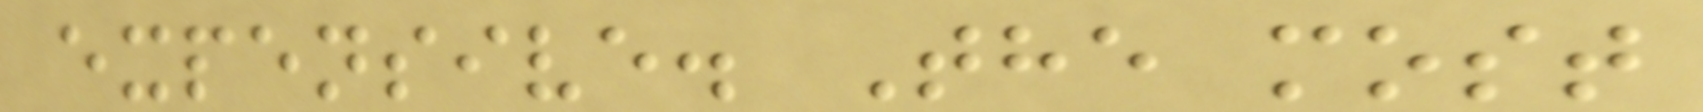expensive. The most
